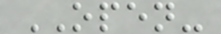OPEN-
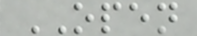OPEN
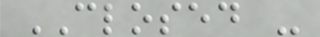CLOSED -
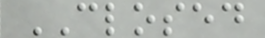CLOSED
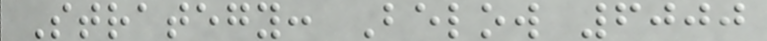Strategy: Below 6000
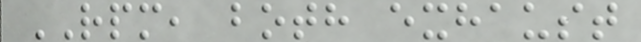RPM, both exhaust
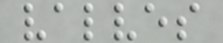valves
